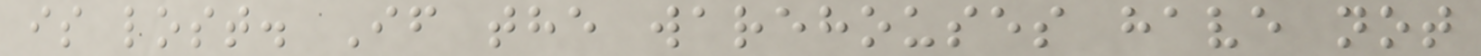is lost. If the warehouses have not
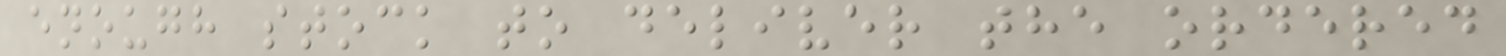enough stock to deliver the ordered
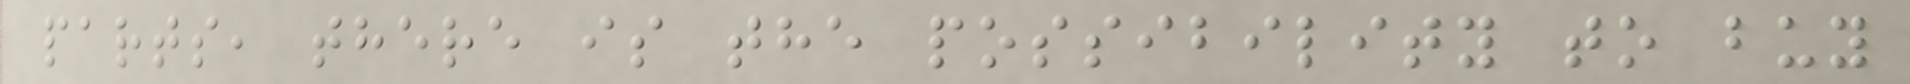parts, there is the possibility to buy
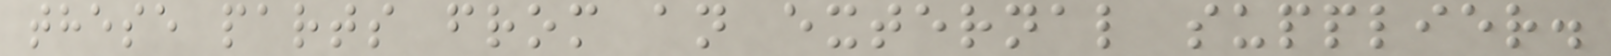these parts from an external supplier.
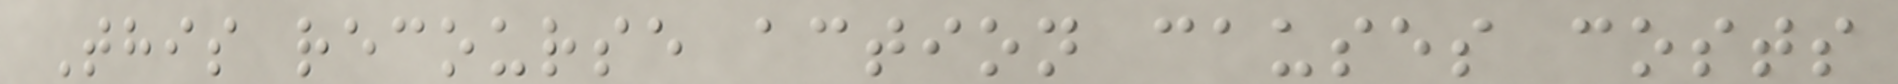This recourse action causes costs
